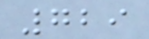729
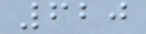620
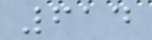614
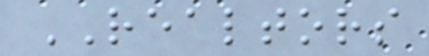REALTORS
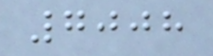7008
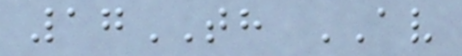17TH AV
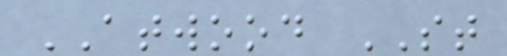ATWOOD ST
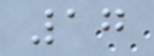17
